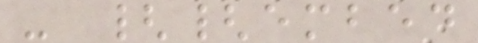- {{embed
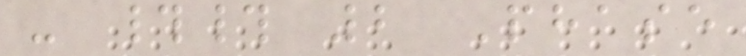- ## 2 Phase
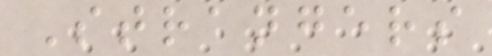Strangers
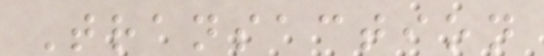Transaction
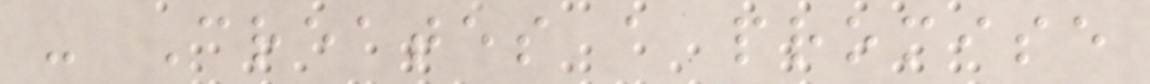- Creates a promise
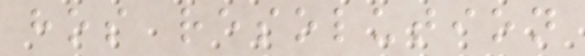hos resolution
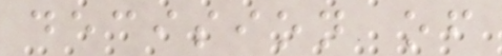decision of
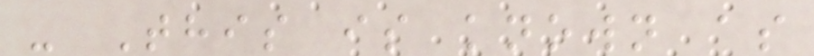- This is known as
